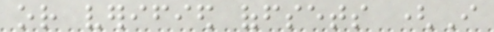or verified offsets (I
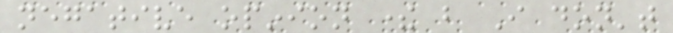negative opinion there but I don't
